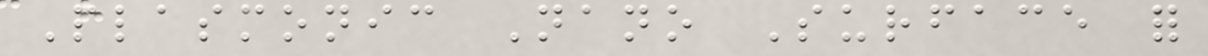Plasmonic Nano Surface for
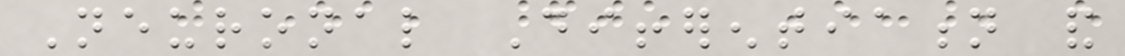Neuronal Differentiation and
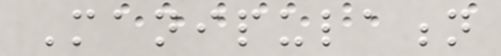Manipulation
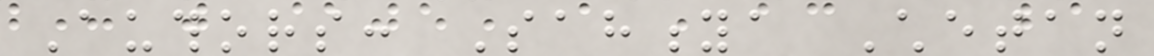Authors: Sahitya Chetan
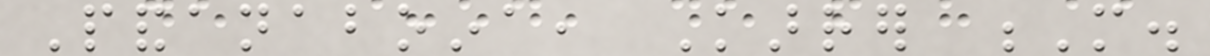Pandanaboina, Karrer M.
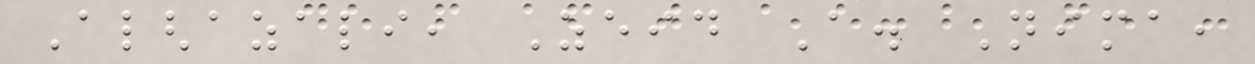Alghazali, Zeid A. Nima,
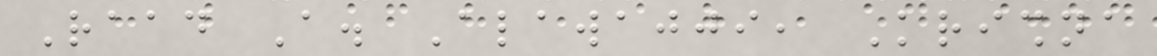Raad A. Alawajji, Krishna
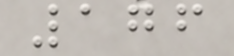176
